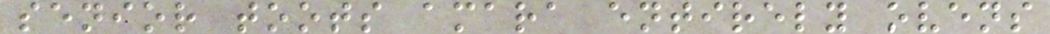senior toots amara entirely ovens
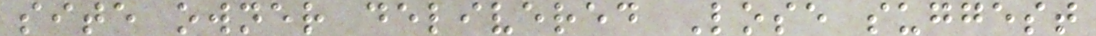site owner delivered Lose suggest
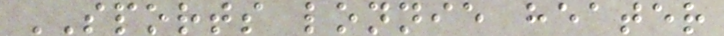SPORTS lonnie heater
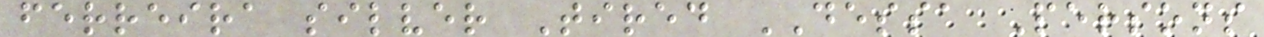ferreira silver Tired DESSA Persons
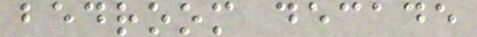bedroom decade
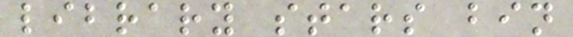library stars bin
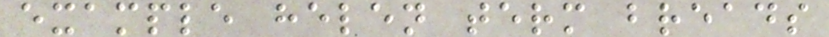example helen term breads
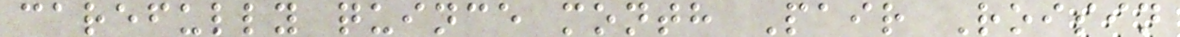carefully quince month Pair Roisin
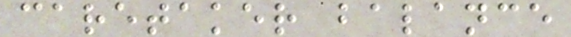caretaker balance
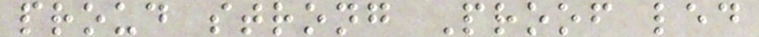proud strong Proof led
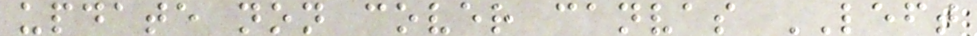update non cover canvas LEFT
